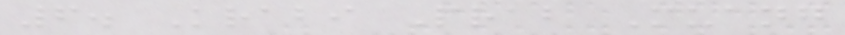6. Krabi Prab Muang
